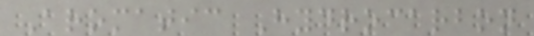Aromatic Hydrocarbon
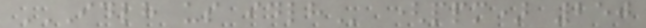IDLH US IDLH (ppm) 250
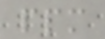ppm
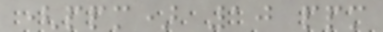(ppm) 10 ppm
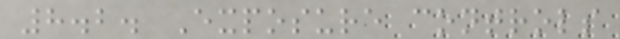8.2. Exposure controls
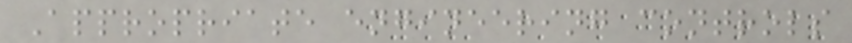Appropriate engineering controls
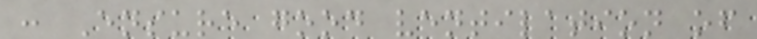: Ensure good ventilation of
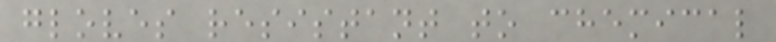gloves resistant to chemical
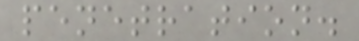penetration.
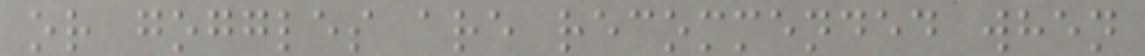or goggles are recommended when
